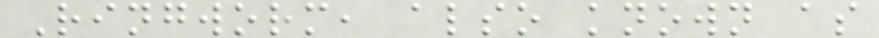Ringworm, also known as
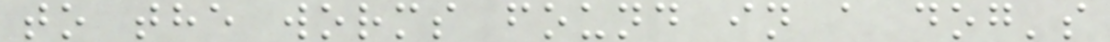to the worms found in a dog's
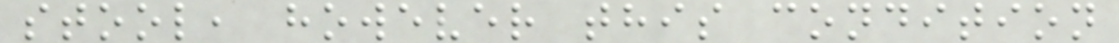stool, however this condition
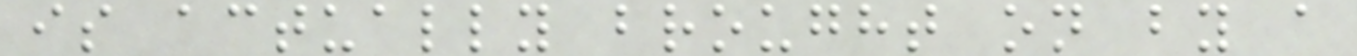is actually brought on by a
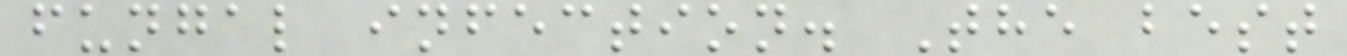fungal infection. The best
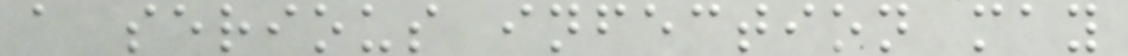a serious infection may
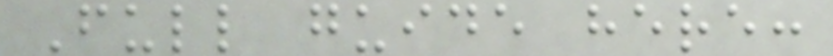Full guide here:
